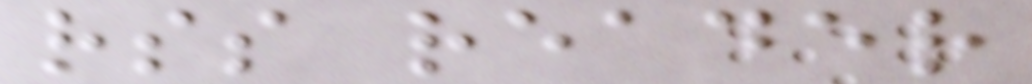rss reader
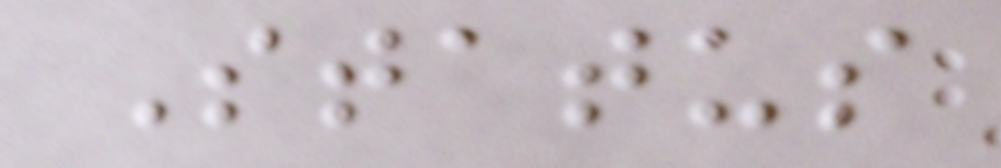Status
